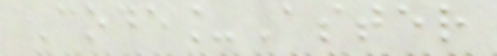Code_Aster
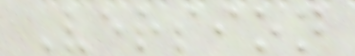Version
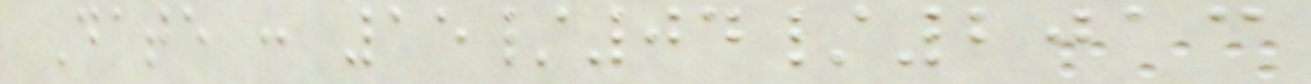Date : 15/04/2013
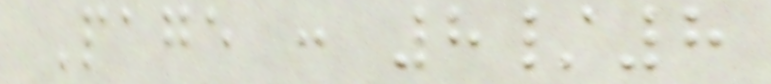Page : 8/8
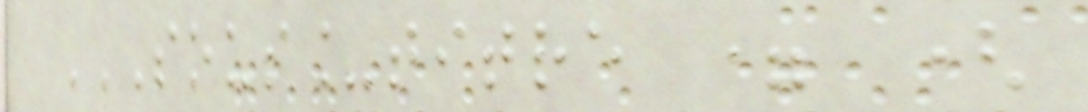SOUS_TITRE = (
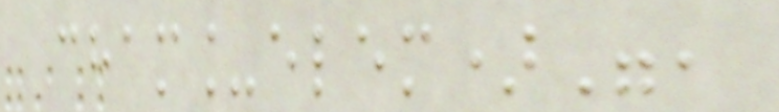cham_elem)",
